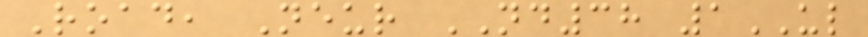Road, Neur ND38 1UL
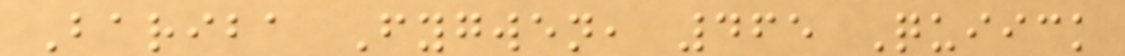Bariba Fygwen, 465 Quiick
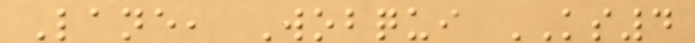Lane, Wobqui KS4
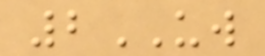2UW
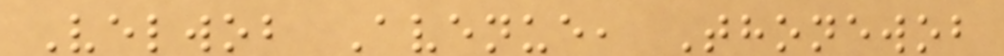Velwob Avenue, Thonewob
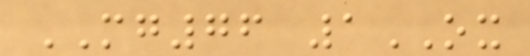MG76 1OX
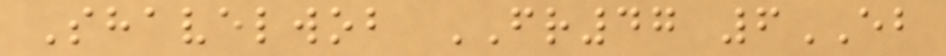Shavelwob FR47 6EB
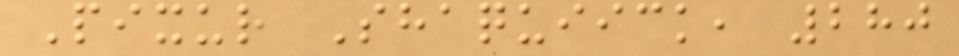Pixur Shaquiick, 280
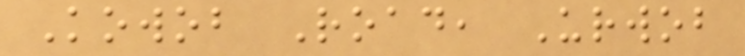Kowob Road, Urwob
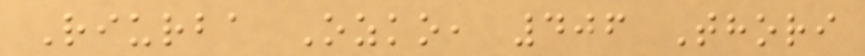Riurba Ozko, 406 Thori
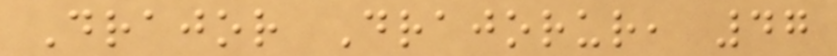Drajor Drajorur, 47
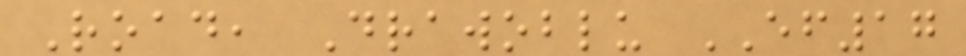Road, Drawoblu EF17
